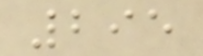295
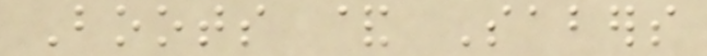Boots & Sabers
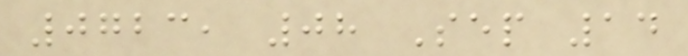0723, 08 Sep 14
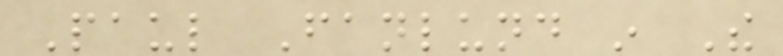Paul Fanlund in The
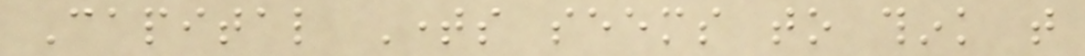Capital Times seems to think that
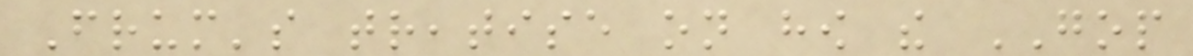Frum's treatise on how the GOP
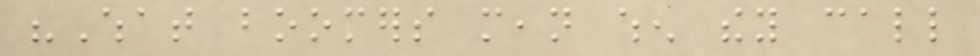"What boomers mean when they call
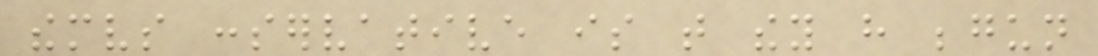themselves conservative is that they have begun
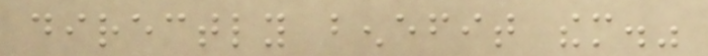directly benefit them."
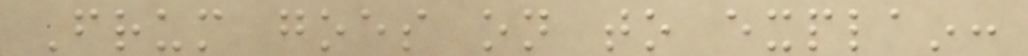Frum goes on to explain:
